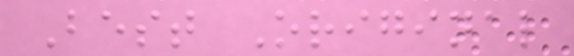Best Original
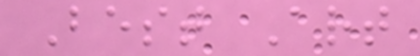Best Art
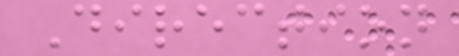Direction
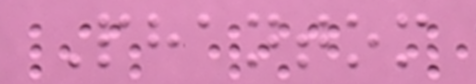Phantom
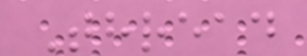Thread
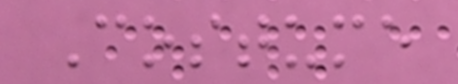Costume
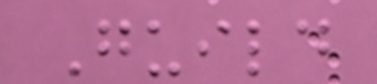Guild
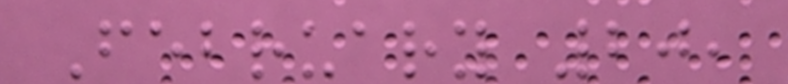February 20,
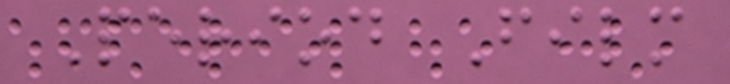Period Film
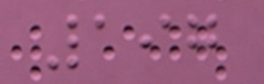197
